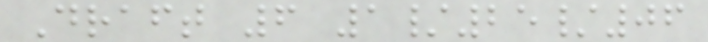Draft 6 1/25/06
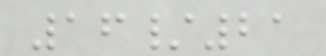16/21
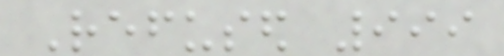Refused 999
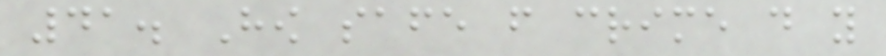41. How safe from crime do you
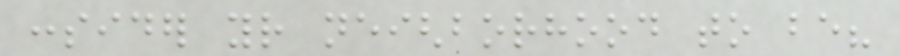consider your neighborhood to be?
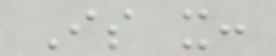Is it:
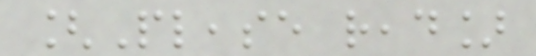[Please read]
